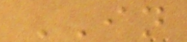IN
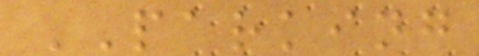PARKING
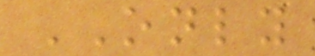ONLY
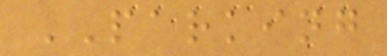PARKING
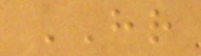HR
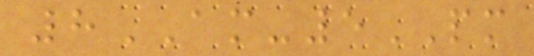8AM-5PM
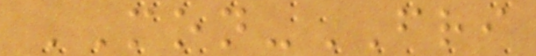MON-FRI
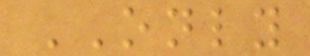ONLY
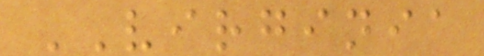VIRGINIA
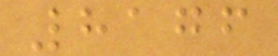8176
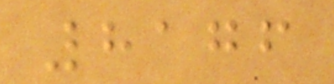8176
